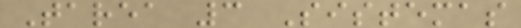Tarea 3 Sistemas
